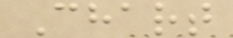Chart
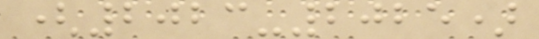(2023-2025)
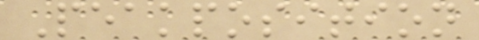Peakposition
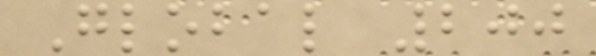Global 200
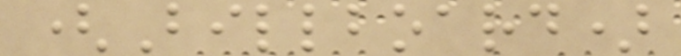(Billboard)
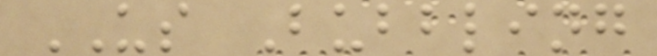US Bubbling
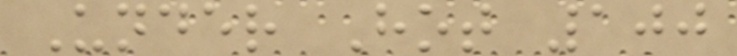Under Hot 100
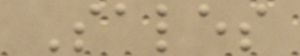Sales
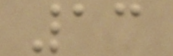13
